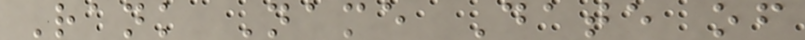Rank Name Date of
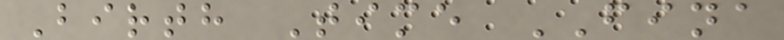Birth Time FINA
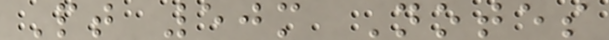Pt 50m Notes
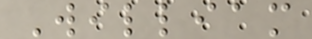William
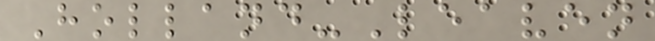Holland-Leaven
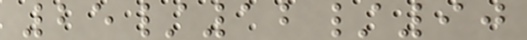25/12/90
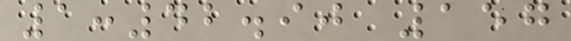1:42.90 157
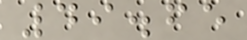49.65
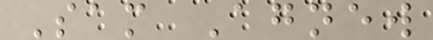Sam Agnew
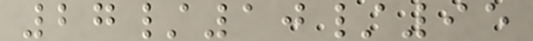27/10/95
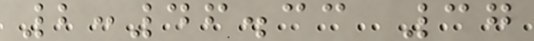2:46.33 37
